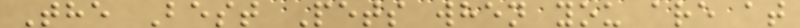The Best Pets when you are at
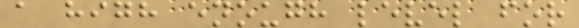a high enough level for
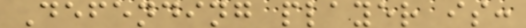Defending player is:
